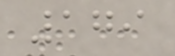179
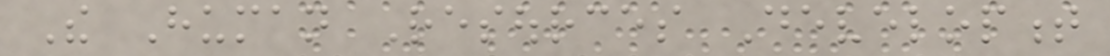The Human Resources Development
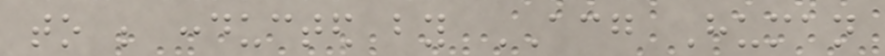to be conducted by ACG Human
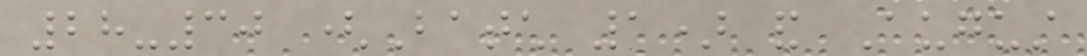28-30 (Batch 1) and August
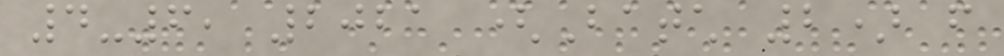4-6, 2021 (Batch 2) from
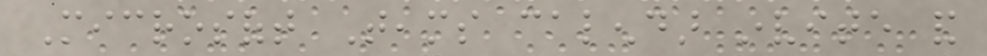Microsoft Teams calendar invite and
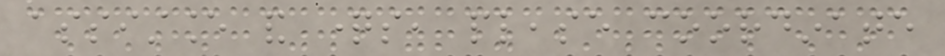assistance and questions, please coordinate
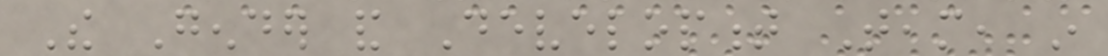The Gender and Development Team, in
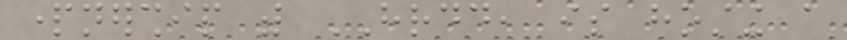partnership with HRDD, is hosting a
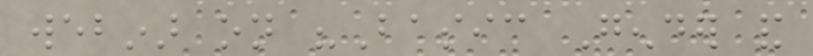webinar on "Basic Gender and
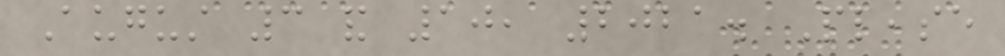August 3 and 10, 2021. Please
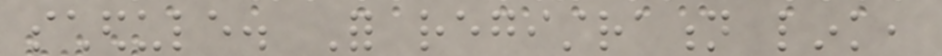schedule. For registration link,
